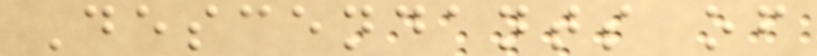Descendants of
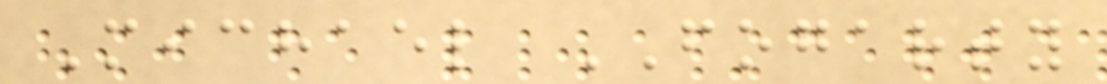Michael FOGARTY
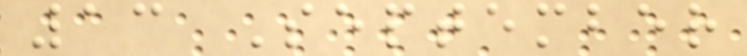13 September
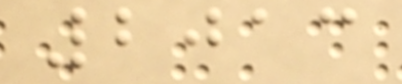2013
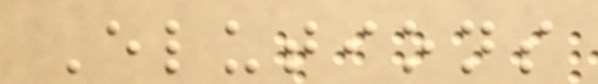Elutions
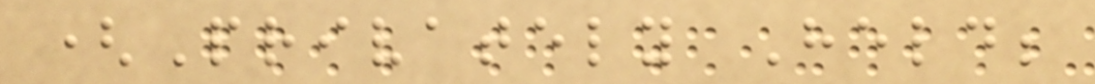(Privately Held;
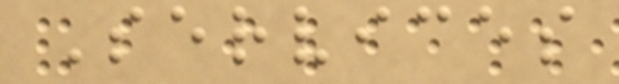Services
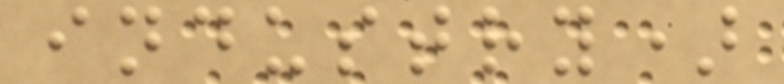industry)
